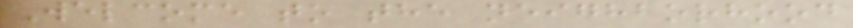Welcome to the neighborhood
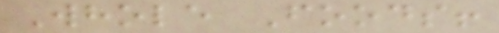Whole Foods!
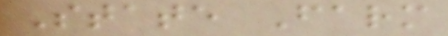State Farm
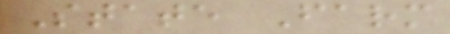State Farm
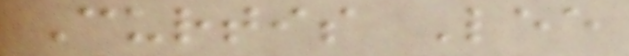Curtis Lee
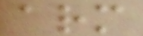arm
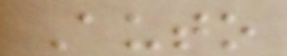Auto
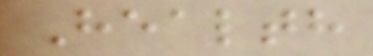Health
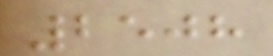2508
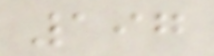197
